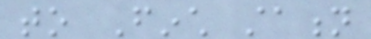to Finch station
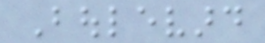Boulevard
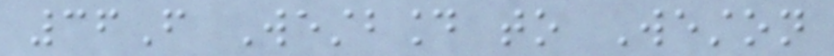36F Westbound to Weston
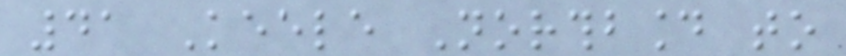41 Keele Northbound to
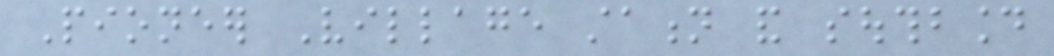Pioneer Village station and southbound
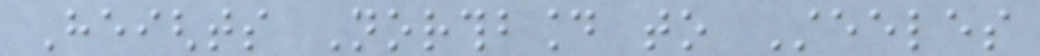Heights Northbound to Steeles
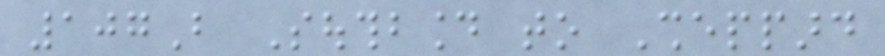107B Southbound to Sheppard
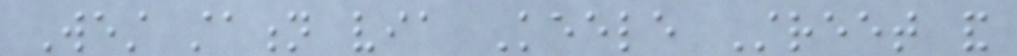West station via Keele Street and
